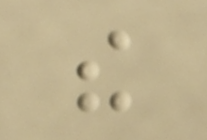the
